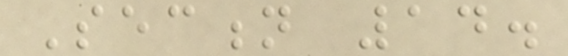Section 14.
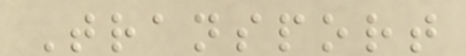Transport
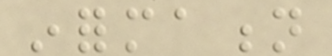information
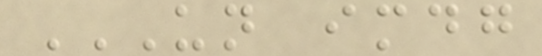UN IMDG
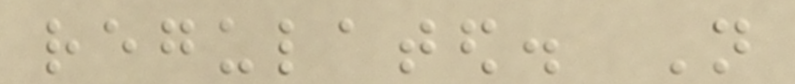regulated. Not
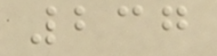237
